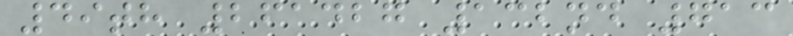49th 261427 132nd 713
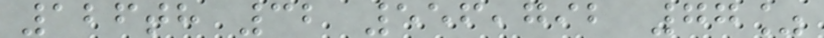126th 32 556,792 77%
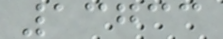13733
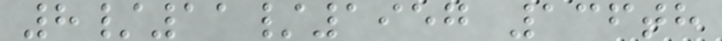8/11/1957 136th
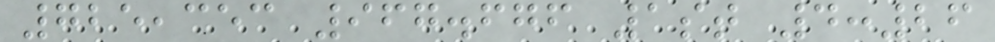725,353 967.676 1st 4:26
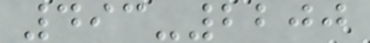493-2200
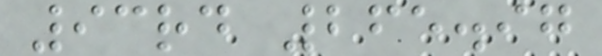93rd 265.97
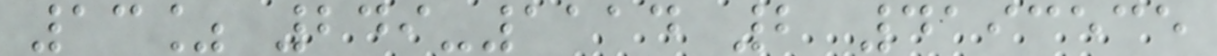13% 249-1114 2 4193535
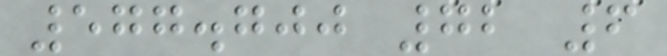577.700 72 6
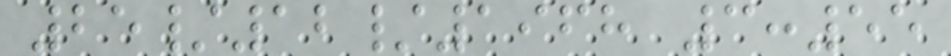25/12/1968 3:55
